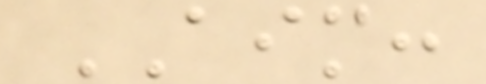AIM:
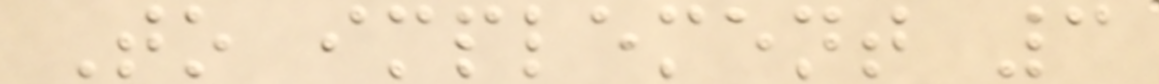To implement 3
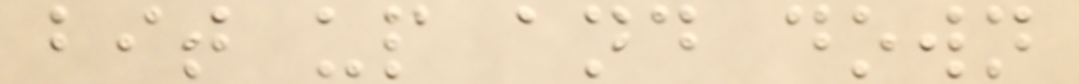bit up and down
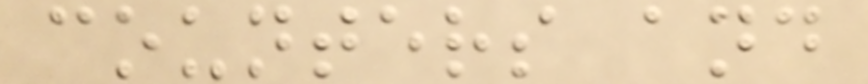counters and
